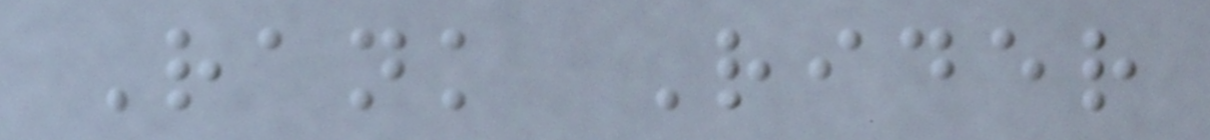Rank Rider
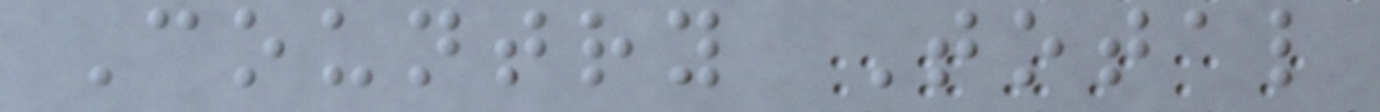Country Total
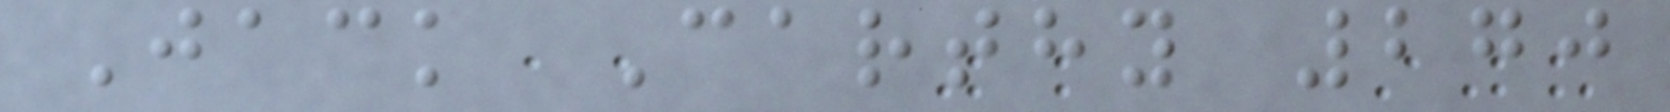Jack Carthy 270
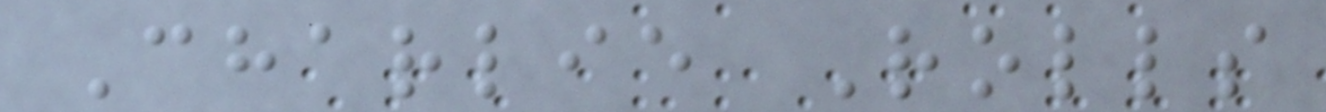Charlie Rolls
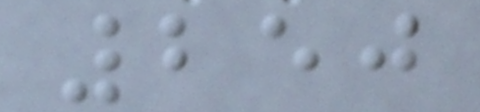250
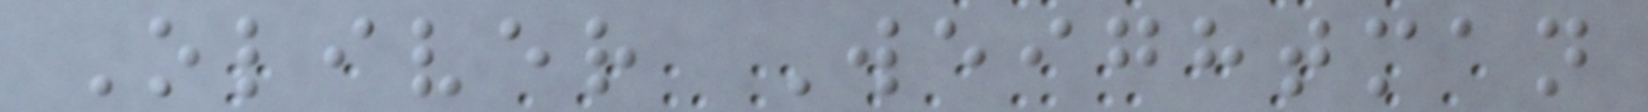Oliver Weightman
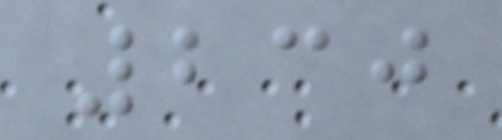230
